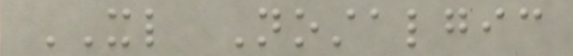XL Nostalgic
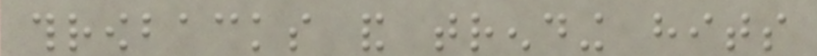throwbacks and trending hits
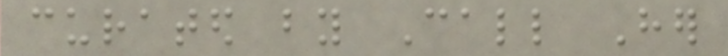curated by Call Her
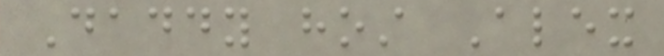Daddy host Alex
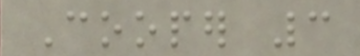Cooper 3
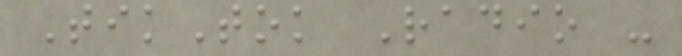TikTok Radio -
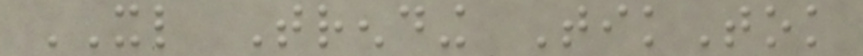XL Trending TikTok
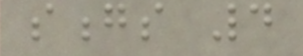songs 4
